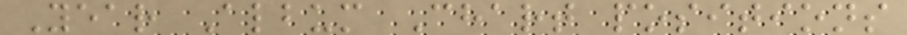Year Album Chart positions
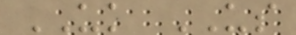UK US
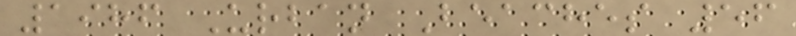1986 Urban Beaches 56
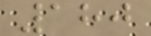180
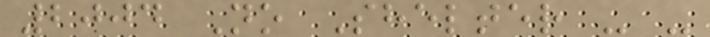2004 No Shelter - -
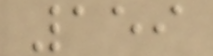159
